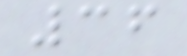36
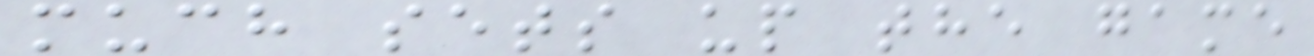much sets up the game
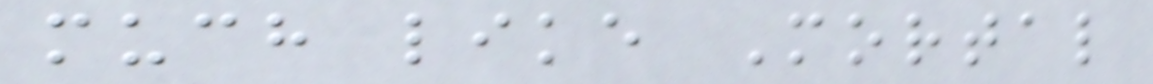much like Mortal
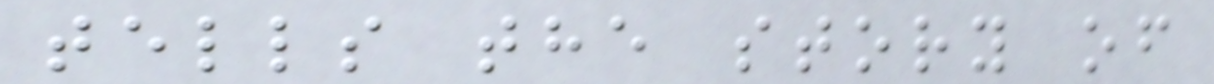tells the story of
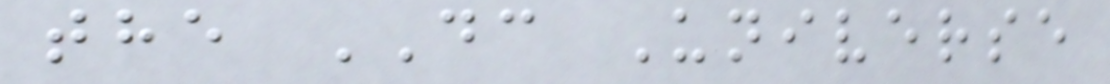the DC Universe
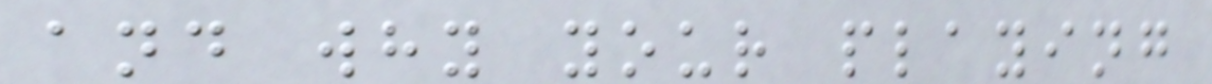and why your playing
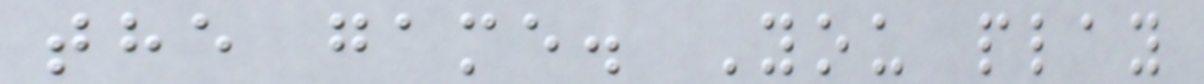the game. You play
